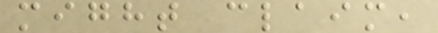might claim,
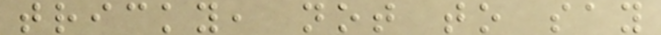tricky, not to say
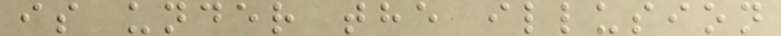is under the illusion
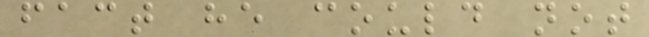fact he could not
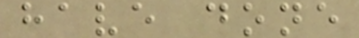have done
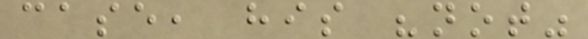case, his "not"
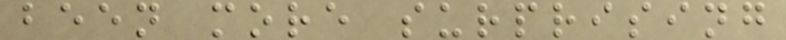been more surprising
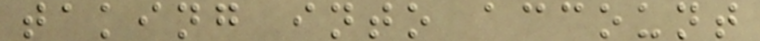taking into account
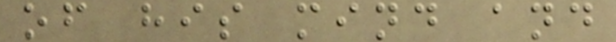of his mind and
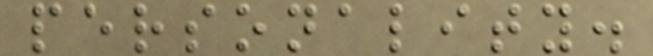personality.
